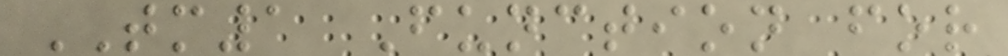TM1 Function for
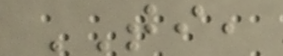TI,
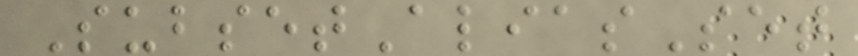SubsetAliasSet
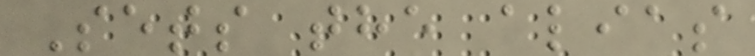Sets the alias
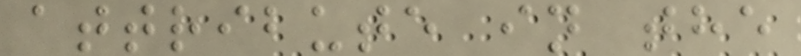attribute in the
